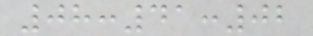08:41:02
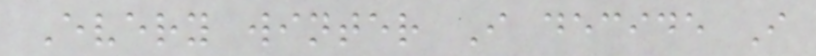Every winter I decide I
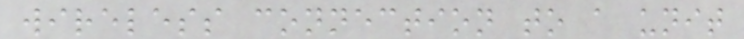wireless connection to a unit
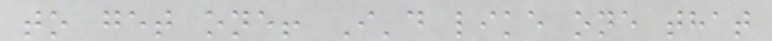to get one! I'd like one that
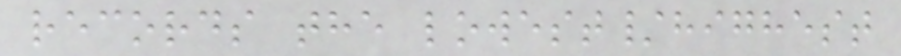records the lowest/highest
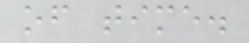of time.
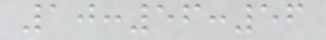10:56:56
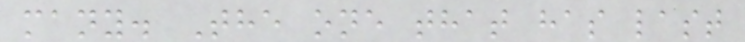many. The one that has last
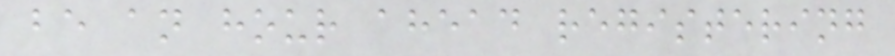be an hour ahead registering
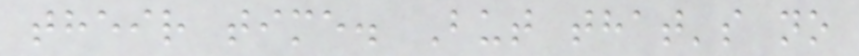their time. But that's no
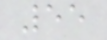55
